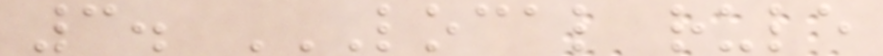3. LOCAL RULE
